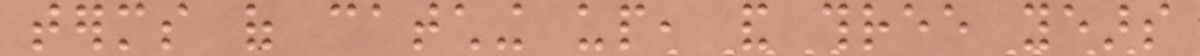terms of catching up, and three years
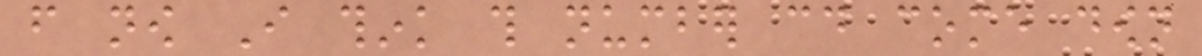from now I think this number could come down
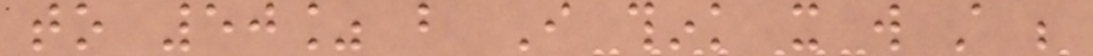to 50% but I think it will still be
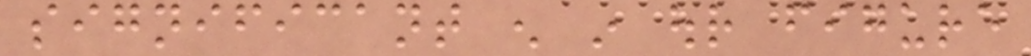significant enough in our figure
